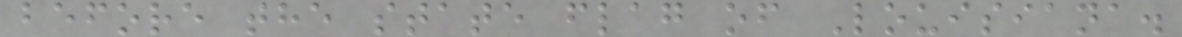before the state flag of Louisiana.
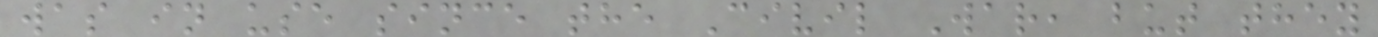was in use since the Civil War, but they
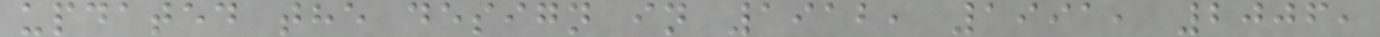updated the design in 1912, 1991, 2006,
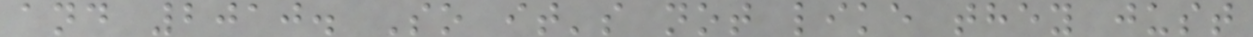and 2010. So it's not like they just
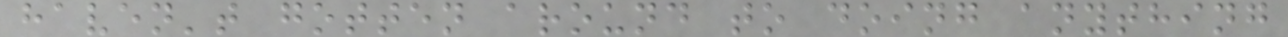haven't gotten around to doing anything
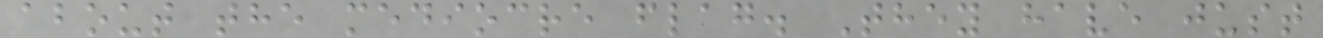about the mediocre flag. They have just
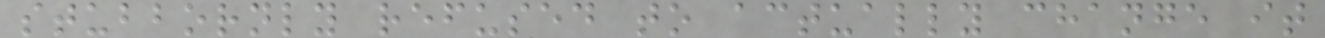stubbornly refused to actually change it
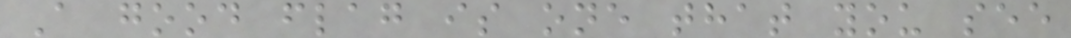A good flag is one that you see
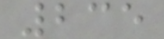235
